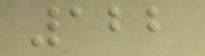122
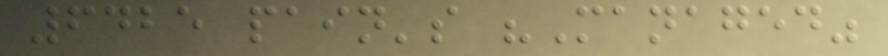6425 pain's "Managed"
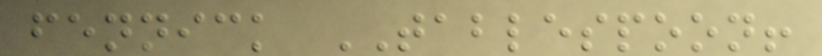fennick TABLESPOON!
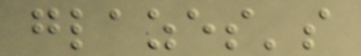glazes's
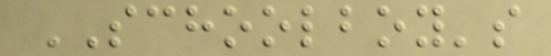SCHOOLBOY's
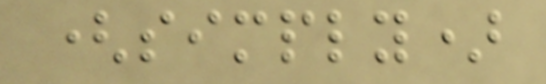(simply)
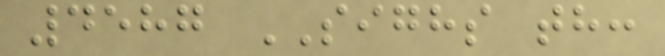4587 SIGHS th:
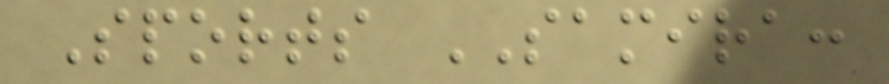Sports SAMIRA:
